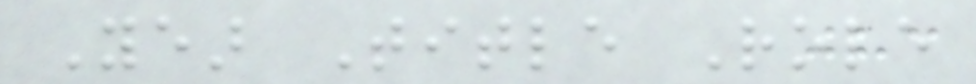Year Title Role
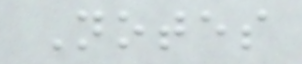Notes
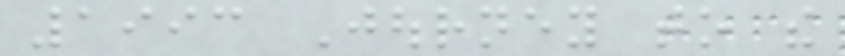1993 Journey to the
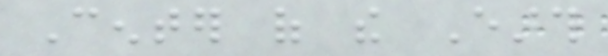Center of the Earth
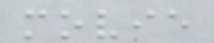movie
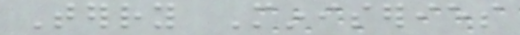Terry Miniseries
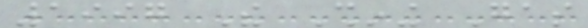1997 The Shining Gas
